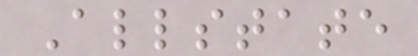Allstate
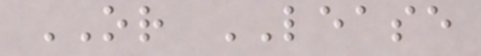OR LEASE
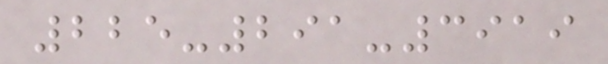225-291-3919
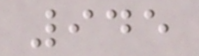945
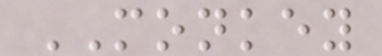MONKEY
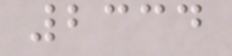2334
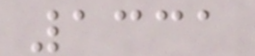1331
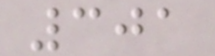301
